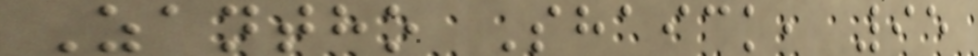Zantho Shaick, 95
